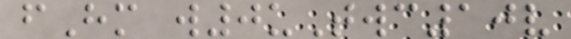fHm w0uTwc10v
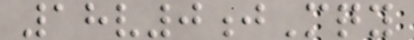18v0jMqy
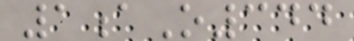1aO344
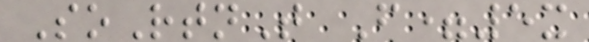SoRtnT F=5x
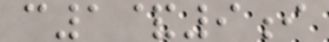c1&9i
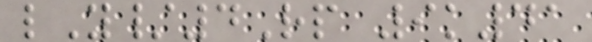lY/4Rp 9k41
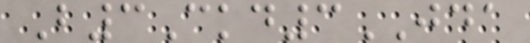B3Ckd3JDA
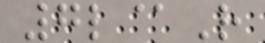7l@R
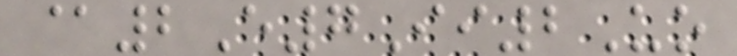@2E7Ii2Uo
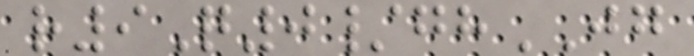r9Q0/ghJG
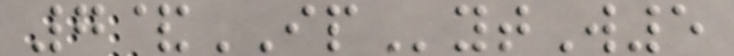7&IPytW5
